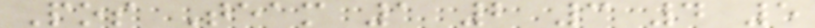Pos Team 1 2 3 4 5
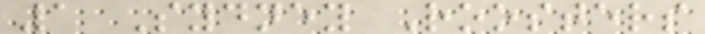1 Sydney Roosters
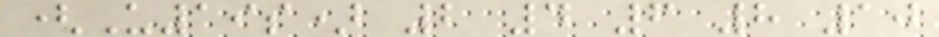(U19s) 2 4 6 8 10
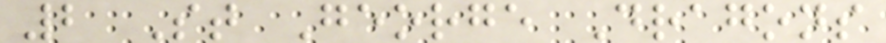2 St George Dragons
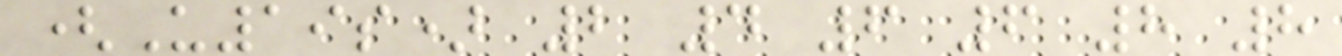(U19s) 2 4 6 6 8 8
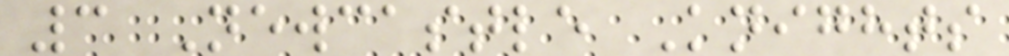3 Newcastle Knights
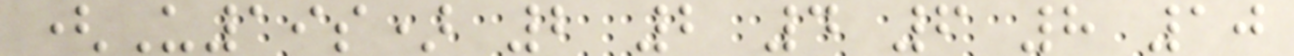(U19s) 2 2 4 6 8 10
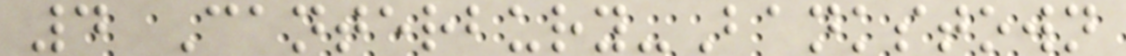4 Canterbury-Bankstown
